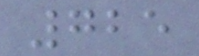725
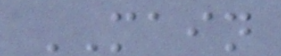MAIN
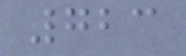723
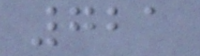721
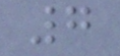7
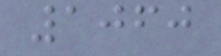1060
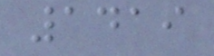1419
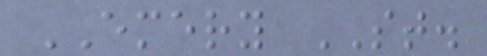EMERY ST.
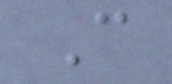C
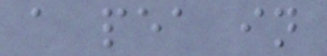a pea in
